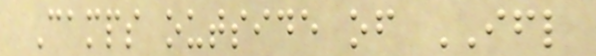Camps outside of IFL
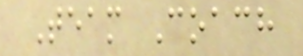Team Coach
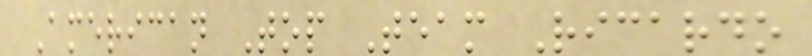American Top Team Ricardo
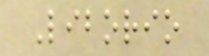Liborio
